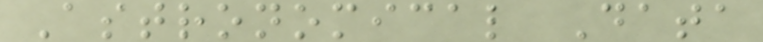Astronomical Data
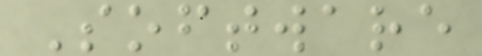Software
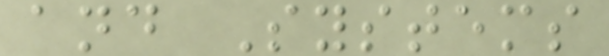and Systems
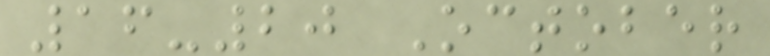16-20 October
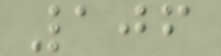106
